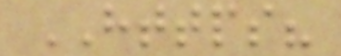HTTPS?
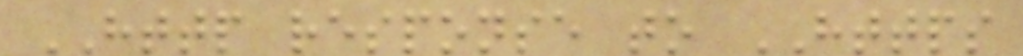HTTP response to HTTPS
